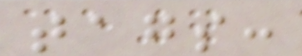tags:
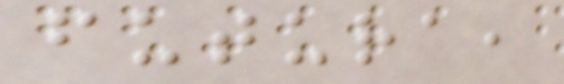futura,
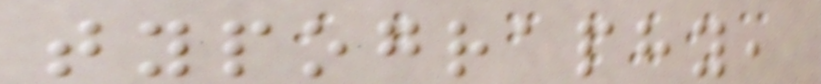typography,
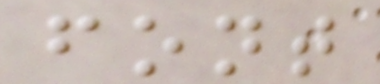font
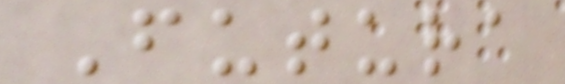Futura
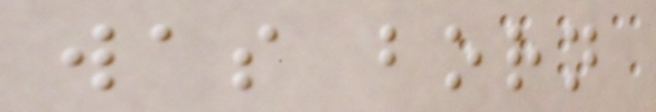was born
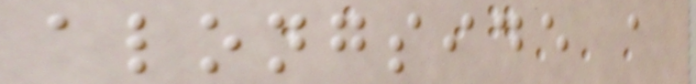alongside a
